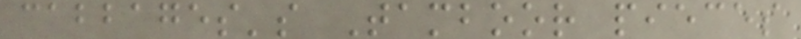cabbages's Tamboor pieces
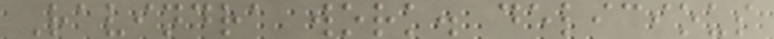Ravindra work. delicious
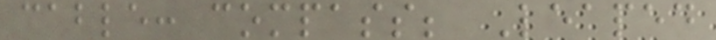cable: compass; Leaped
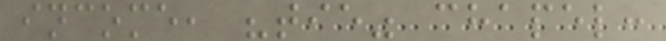income, "tie" chapel:
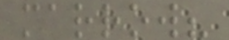marrow?
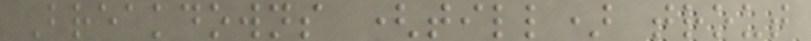Breakdowns (till) trout
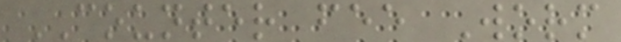COUNTER fee Worm
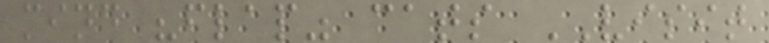mind "flap" cats VISIT
